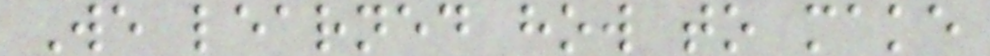We learned how to make
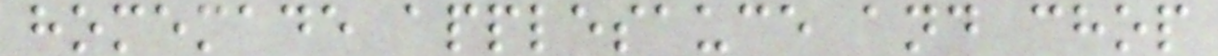homemade applesauce and chop
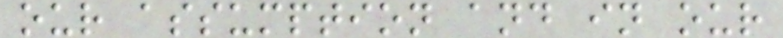our assumption and in our
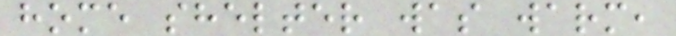home shelter was warm,
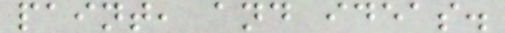paint, and ideas.
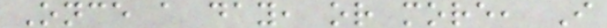Once a day, or more, I
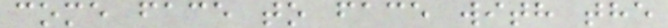come face to face with the
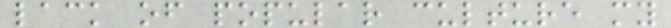lack of popular culture my
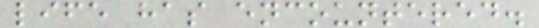life has encountered.
